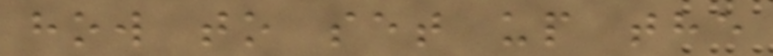how to set up the
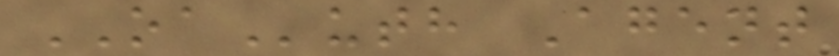OAuth Agent
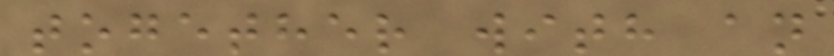together with an
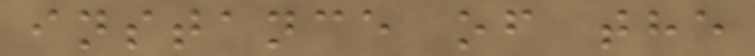instance of the
